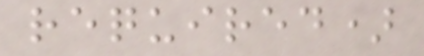required)
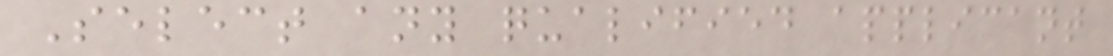Select any qualified applicant
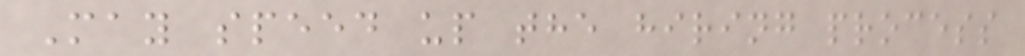May speed up the hiring process
